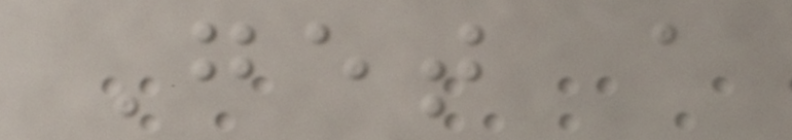Get a
